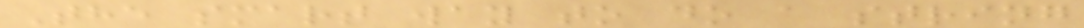The smart way to do a string
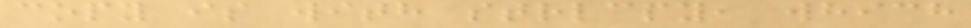copy is with strlcpy, which
